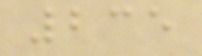235
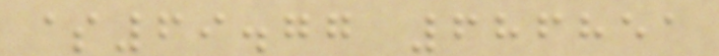$69.77 686851
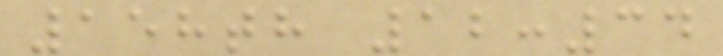158th 12:34
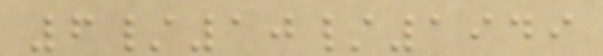6/10/1949
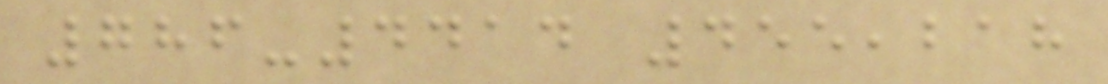786-4414 455,218
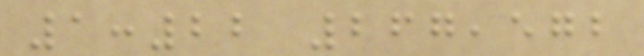1:22 267,572
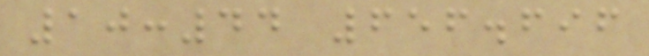10:44 656.696
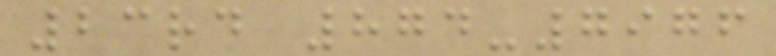23rd 874-7976
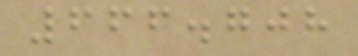666.708
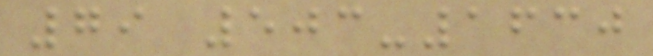79 503-1630
